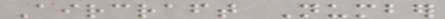Aircraft Number
